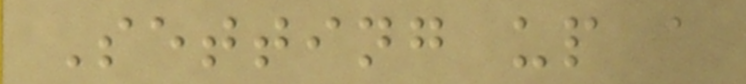Setting up a
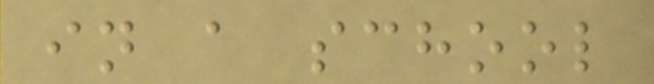in a school
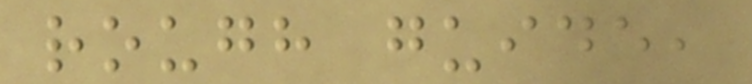rough guide,
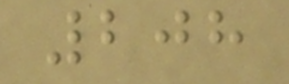208
